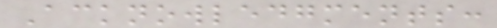Acknowledgments:
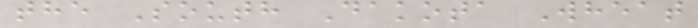the South Dakota Wheat
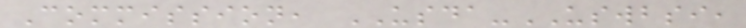Commission, USDA-USWBSI,
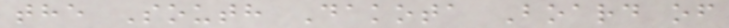the South Dakota Board of
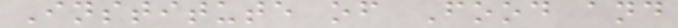Institute of Food and
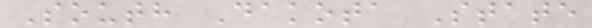South Dakota State
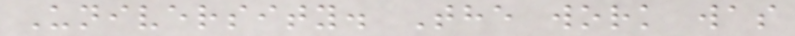University. The work was
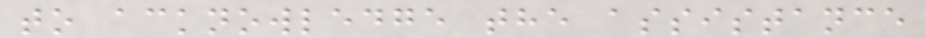to acknowledge the assistance
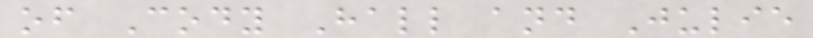of Cody Hall and Julie
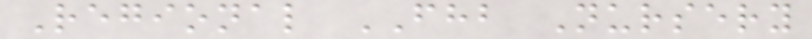Regional FHB Nursery
